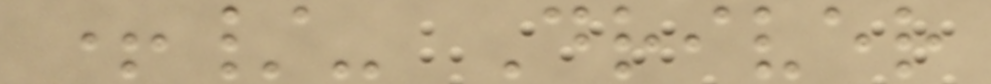+/- Driver
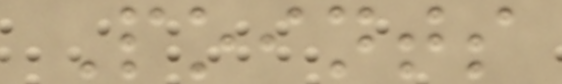Points
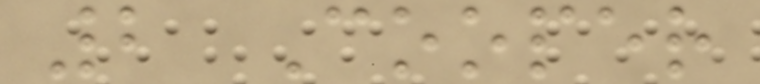2 Cooper
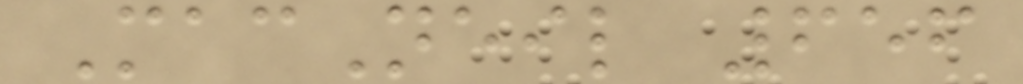MacNeil 656
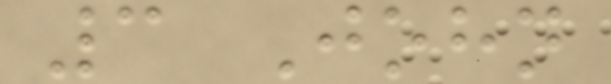3 John
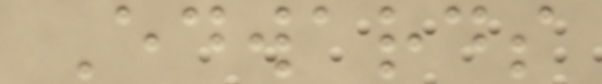Edwards
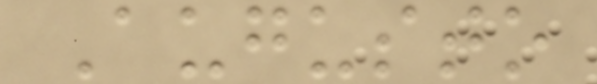Augusto
